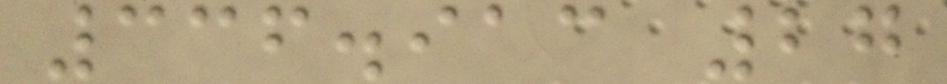336.913 27
